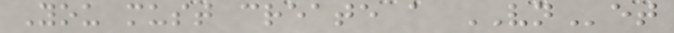You must create a VNet
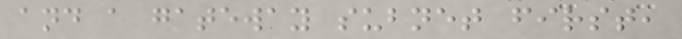and a gateway subnet first,
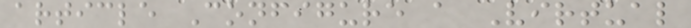article Configure a Virtual
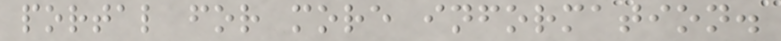portal for more information.
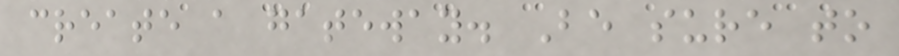create a gateway. Be sure to
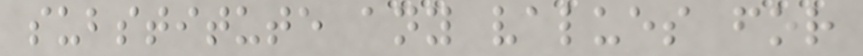substitute any values for
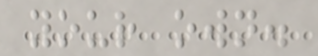your own.
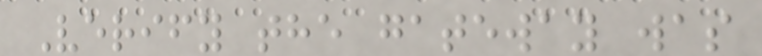Verify the gateway was
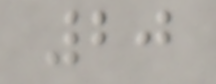20
